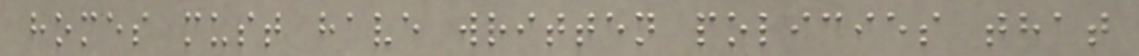homes must have written policies that
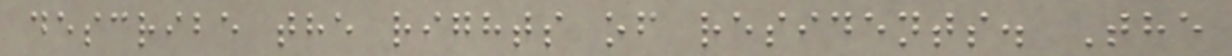describe the rights of residents. The
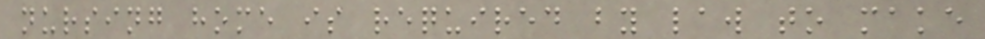nursing home is required by law to make
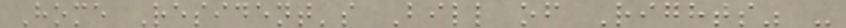Home Resident's Bill of Rights" -
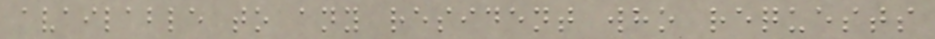available to any resident who requests
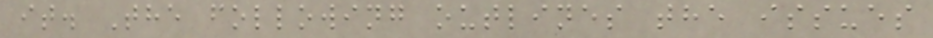it. The following outlines the issues
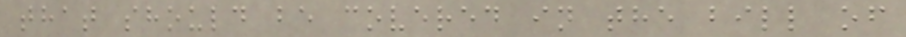that should be covered in the bill of
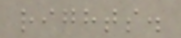rights.
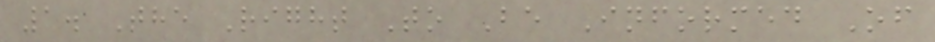1. The Right To Be Informed Of
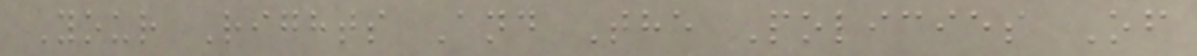Your Rights And The Policies Of
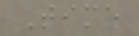Time
